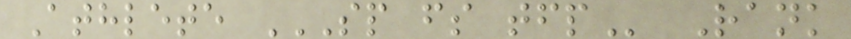Athlete SP FS TFP Rank
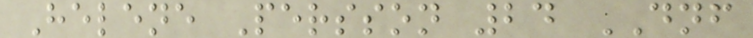Helene Persson 24 DNF
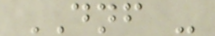DNF -
